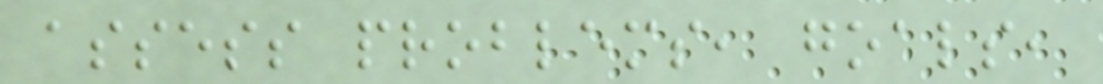assess problems, goals,
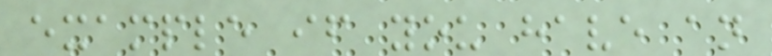example if you have an
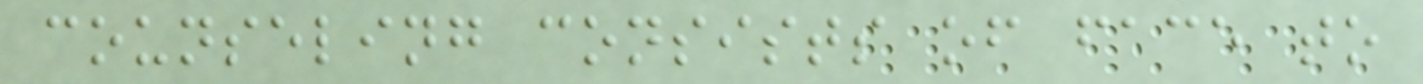counseling consists of face to
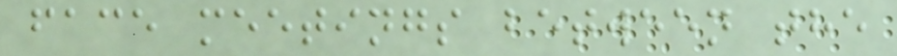face meetings between the
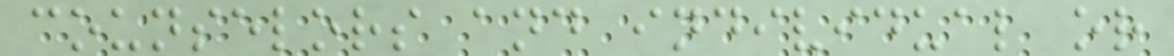counselors and individual or
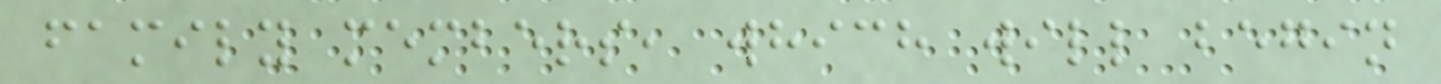family members, which will begin
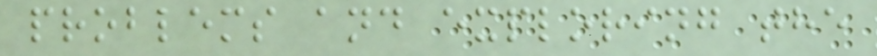problems and exploring the
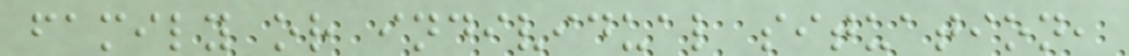family or individual situation,
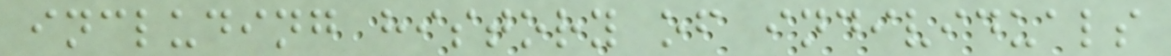including history of individuals
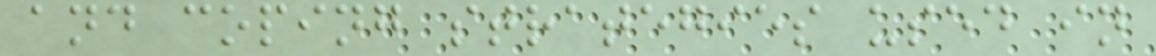and coping strategies used in
